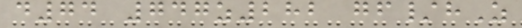d74 747z282 gf/hZ
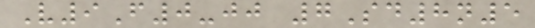V9F0-jj 7Sd8n5
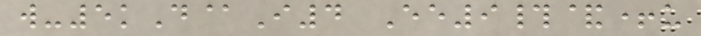w-5kD@I4 Ee9#&+u
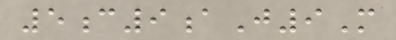5c9aJ9M
